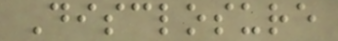Disclosure
